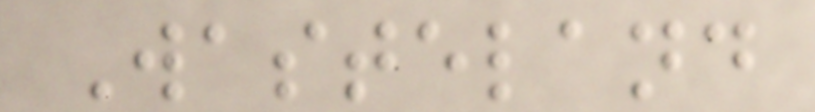Wasteland
